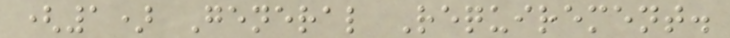(1) General Requirement.
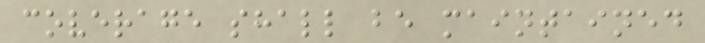coverage shall be maintained
